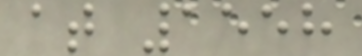at 1558
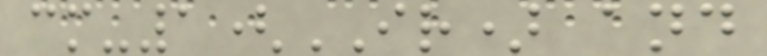cm-1(IR) and
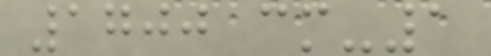1700 cm-1
